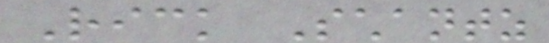Rick Schantz
